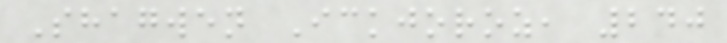Shagwen Ickjoroz, 240
